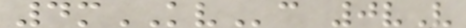4mKVc 0vV
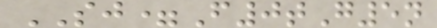SJ=F0tG5n
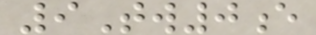9Tw0e
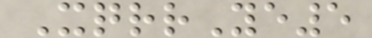XqrrYe5
